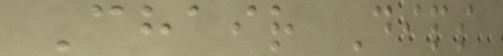Chair Dips
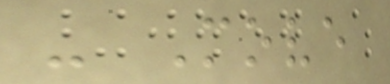- Move
